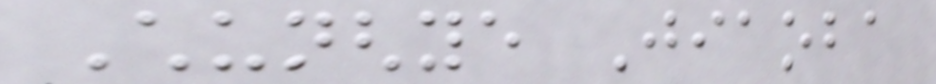Chunghye Jiaoba
